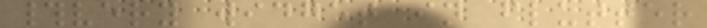#very widget in flutter
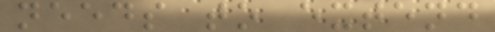needs to extend
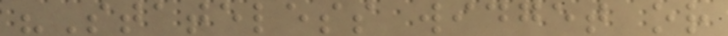"Stateless widget or
